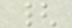{
